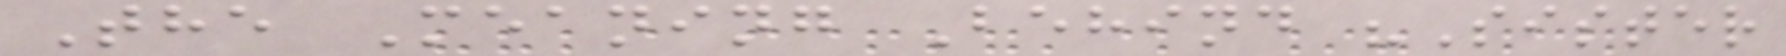The Meaning Behind "Sister
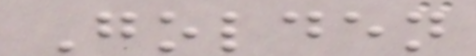Golden
